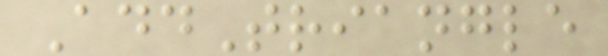AddTriangle
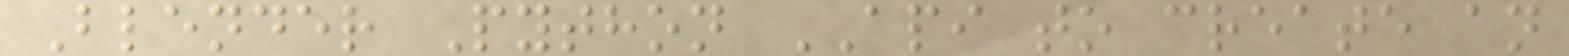Blender Python API to create an
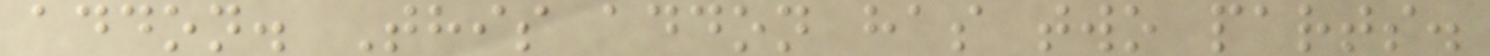addon. This addon has two parts.
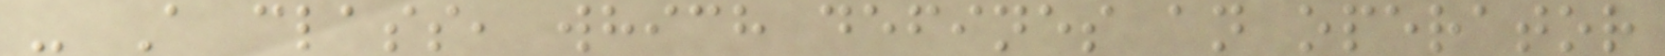- A class, which defines an operator
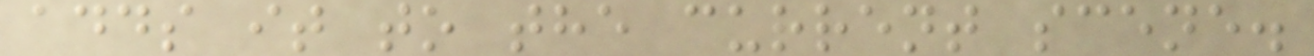adds it to the current scene.
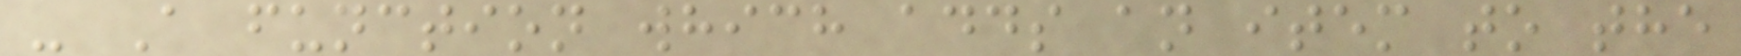- A function which adds an item to the
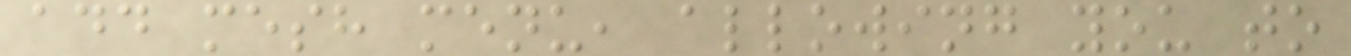add mesh menu, allowing you to
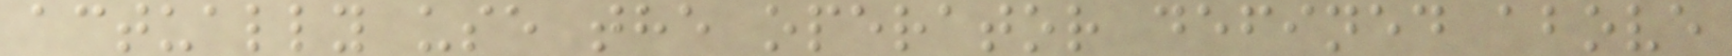actually use the operator defined above
